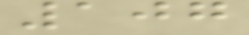107
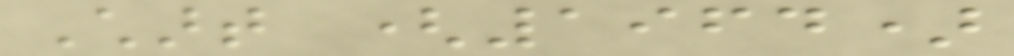Chart (1964)
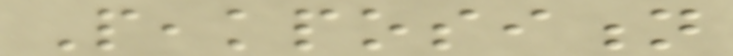Peakposition
